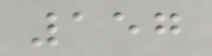157
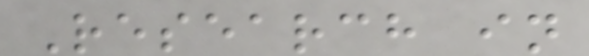Research in
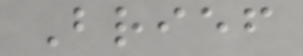Brief
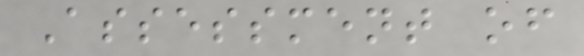Assessment of
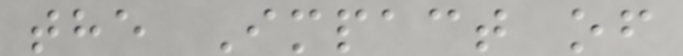the Impact of
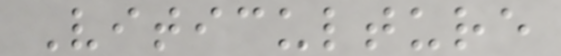Viticulture
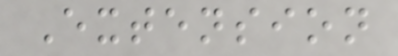Extension
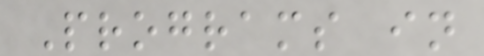Programs in
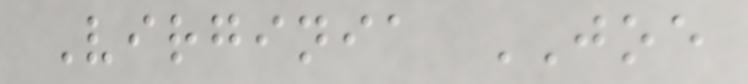Virginia JOE
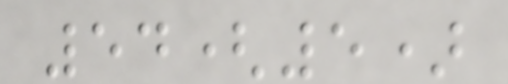54(5)
